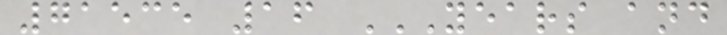71535 16 YEARS AND
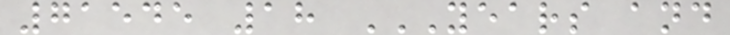71545 18 YEARS AND
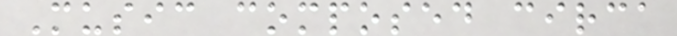Music composed circa
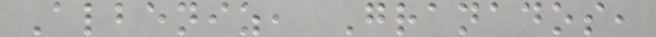Albeniz, Granados,
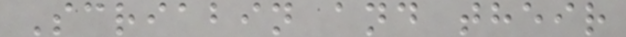Scriabin and their
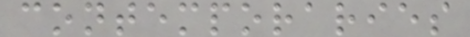contemporaries
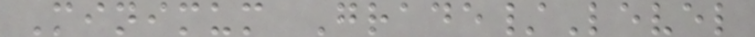Minimum Grade/Level
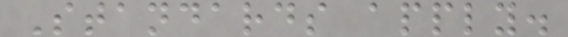Standards apply.
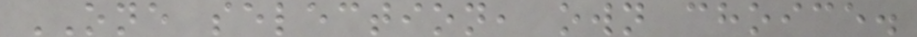ONE selection, own choice.
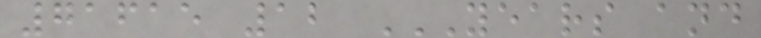71615 12 YEARS AND
